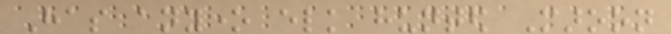Has anyone elk hunted Maroon
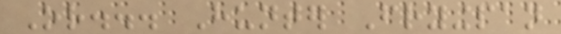Or... Hunter Fryingpan
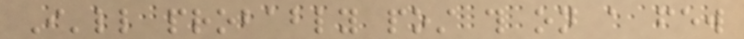I'll probably post this on a few
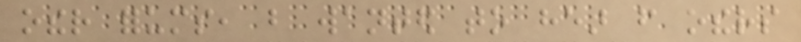other forums, but wanted to hear from others
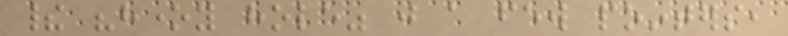their "honey hole" just a few pointers,
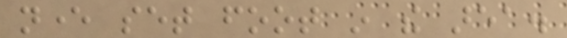never set foot in the area.
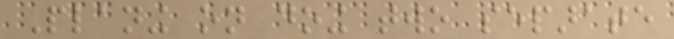Planing on doing two separate
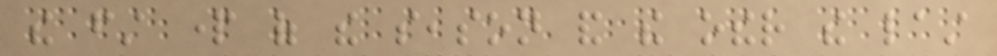the first part of the season and the other the last
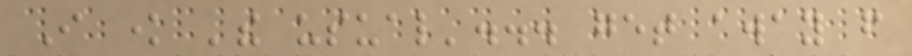I know 'the usual'... get away from
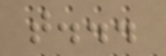that...
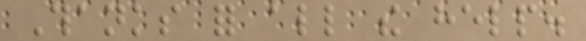Thanks for all the help.
